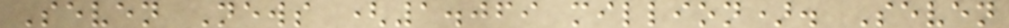Seven News (1.069 million). Seven
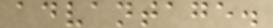advantage.
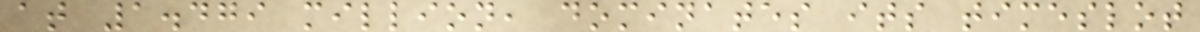at 1.479 million, dominates its timeslot
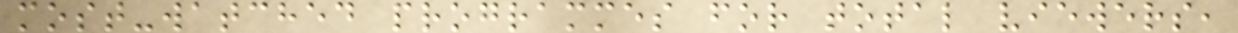most-watched programmes for total viewers,
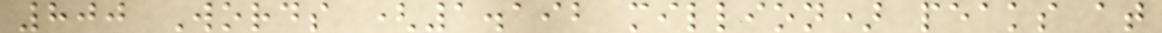800 Words (1.192 million) peaks at
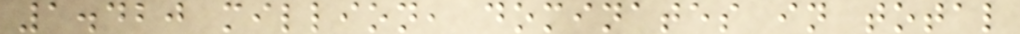1.420 million, dominates in total
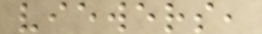viewers,
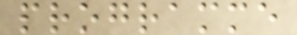programme
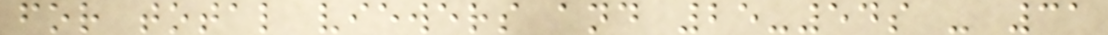for total viewers and 25-54s - 31
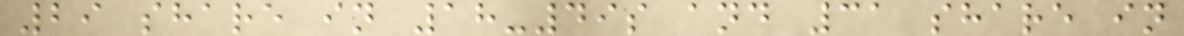29 share in 18-49s and 31 share in
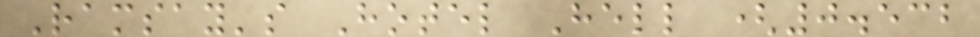Ramsay's Hotel Hell (0.532
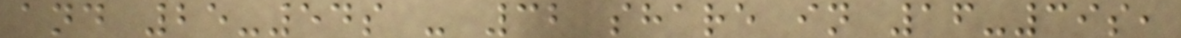and 25-54s - 32 share in 16-39s,
